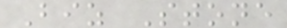Biz Stone
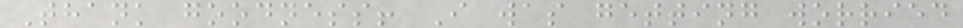Thank goodness! I was getting worried
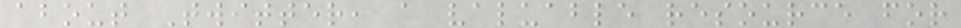about Twitter, a valuable resource for
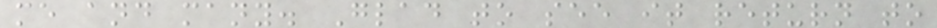me and many. Glad to see it return to
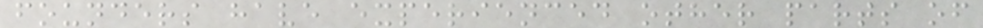founders have experienced other parts of
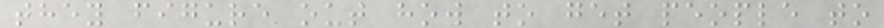they figure out how to get people to
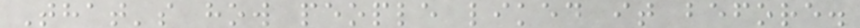That's how people liked it before.
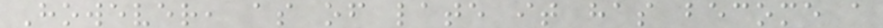However, as of late it has become a
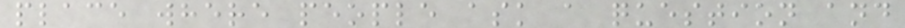place where people ask a question and
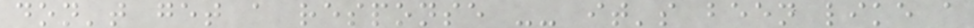don't get a response -- it's been like a
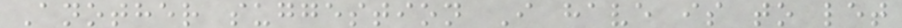Another suggestion I have is to let
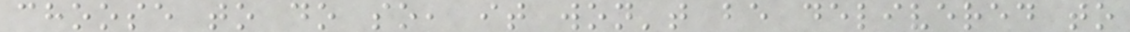choose to do so, it won't be delivered to
